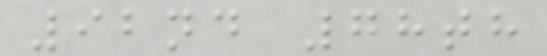92nd 78th
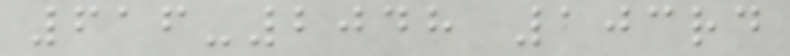616-2048 103rd
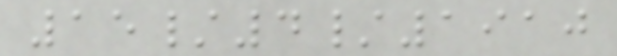15/4/1910
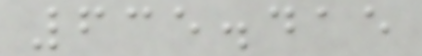635.415
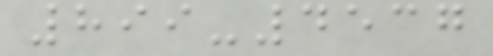899-4537
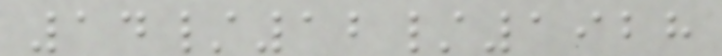14/12/1928
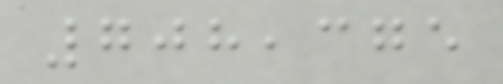708,375
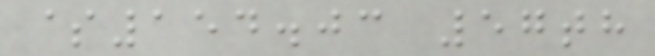$154.03 57th
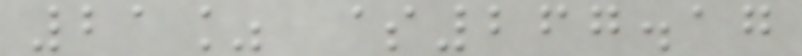21% $267.17
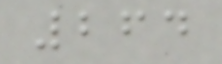264
